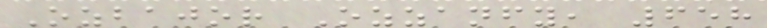Ozbajor Ozzanfy, 658
